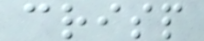crisp
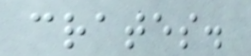crates.
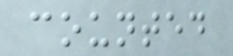counted
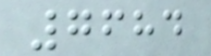7684
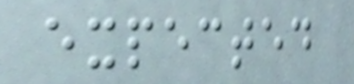expected
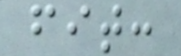fit:
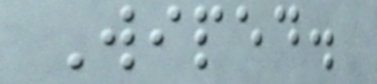Wiped.
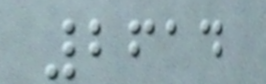2614
